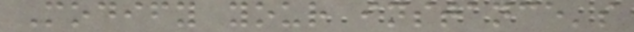Modify your instance's
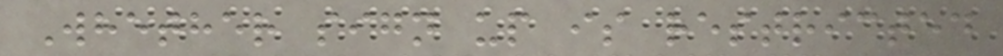Whether sign up is restricted
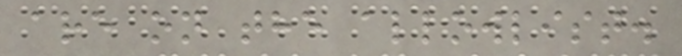are on the allowlist.
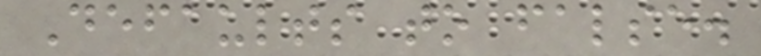Defaults to false.
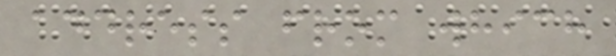address from which
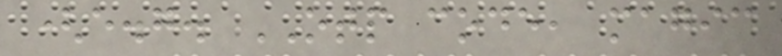(e.g. OTP code, magic
